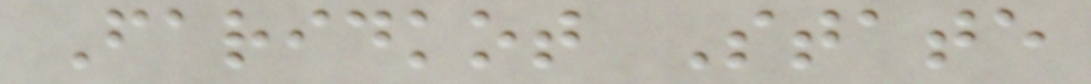Faridkot State
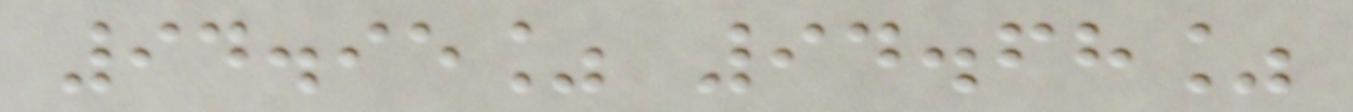94.95% 94.68%
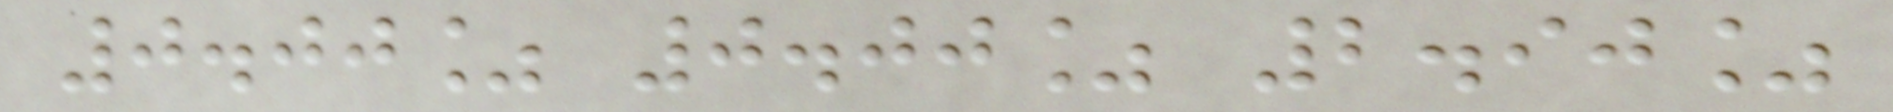0.00% 0.00% 2.90%
